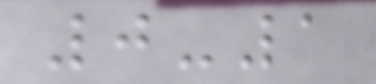0-1
